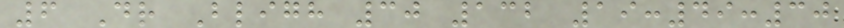6 Dr Bligh 30 132 19:49:30
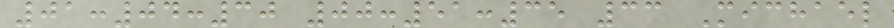01:04:30 00:51:35 33 Michael
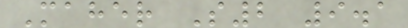Maher S2 9.1
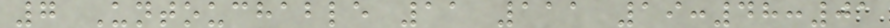7 Untouchable 11 111 19:48:01
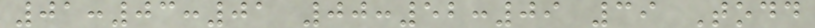01:03:01 00:52:09 39 Todd
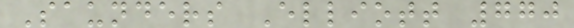Saunders Elliott 770
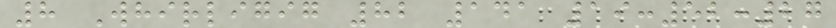8 Whirligig 82 141 19:52:27
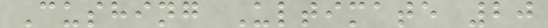Cushing Ultimate 20
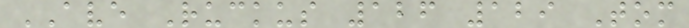AVE Ruckus 126 129 Tom
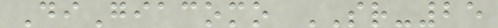DiGiacomo SR-25
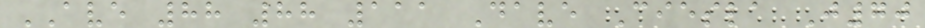AVE 88 88 111 Dave Ciesla J70
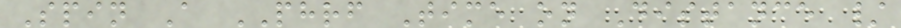Spin A PHRF Time on Distance /
